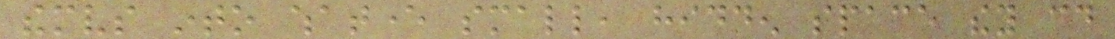themselves into whatever small, hidden space they could
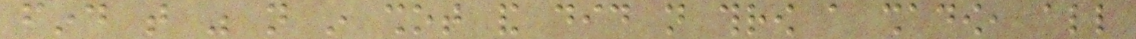find that was not in shot and did not throw a shadow, all
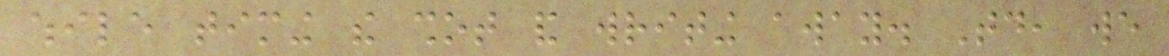while timing the shot and writing away. Today, we
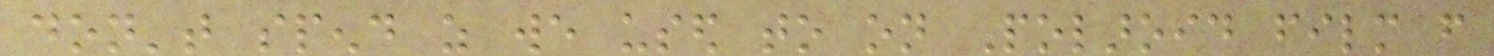don't spend as we used to on Polaroid film from
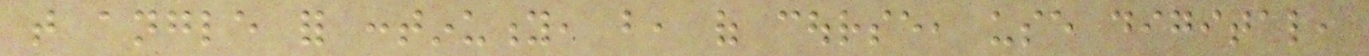that angle for continuity, but, of course, use digital,
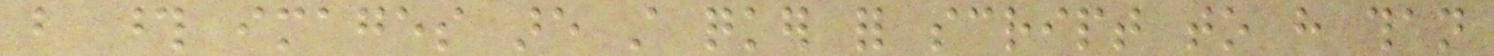but those images are still quicker for script to have than
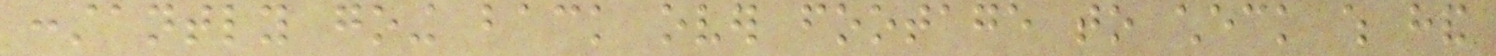constantly going back over footage to check which hand
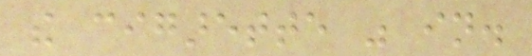the cigarette was in.
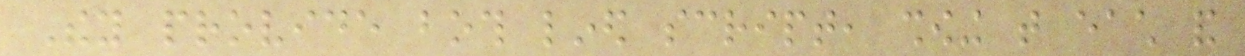They provide both lined script, showing that each and
